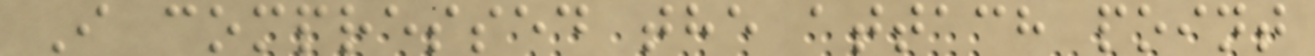I compressed the attach point
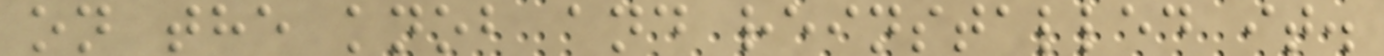on the knob and reinstalled it.
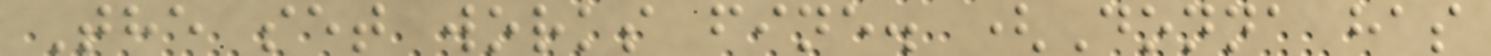The set works fine. (Donna has
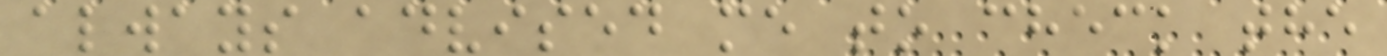always advised me to check the
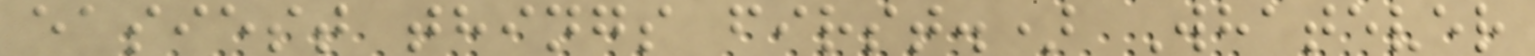easiest things first.) Whatever
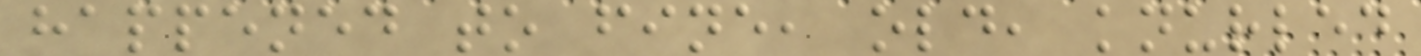happened to fine, old, knurled
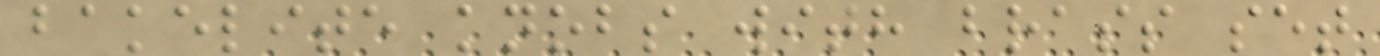bakelite knobs with brass set
